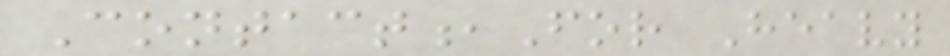Contact,For Heavy
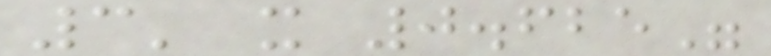3' x 0.625"
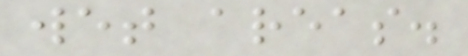wet areas.
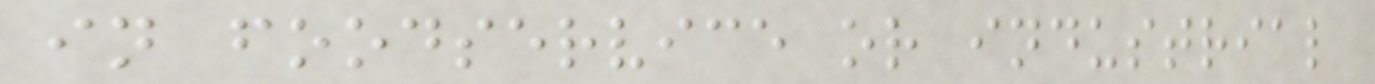in foodservice or industrial
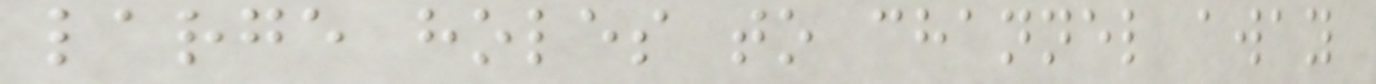large holes to channel away
